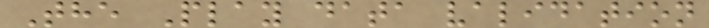The Play data validation
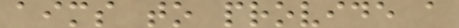aims to provide a
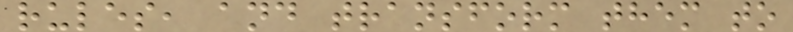rules, and transform them to
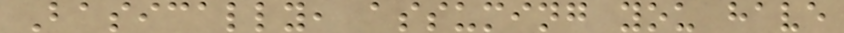Basically, assuming you have
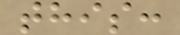this:
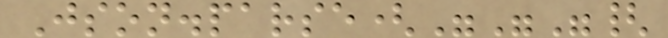Json.parse("""{
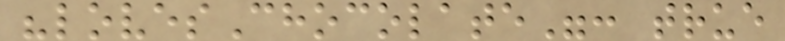"lovesChocolate": true
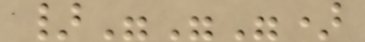}""")
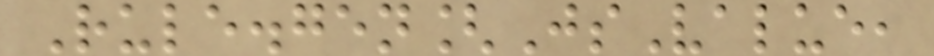Rule.gen[JsValue,
